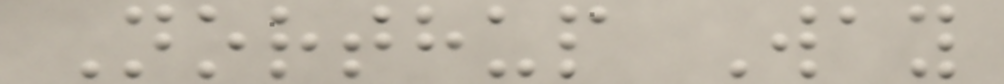Northup Way
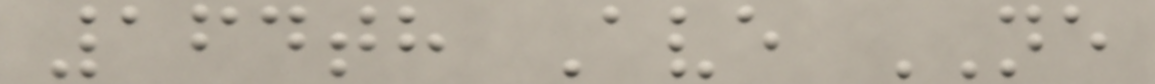164th Ave NE
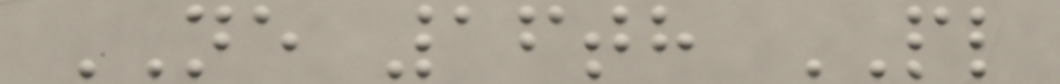NE 16th PL
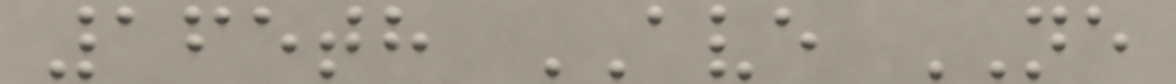165th AVE NE
